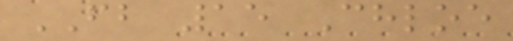FB 15 Chloe
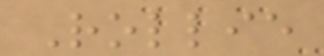Rollie
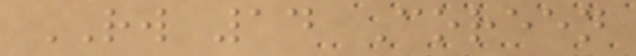RW 14 Coreen
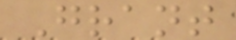Grant
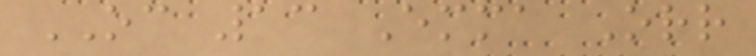OC 13 Emma Orr
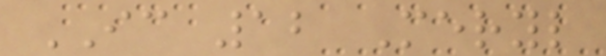IC 12 Meryl
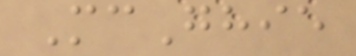McGhie
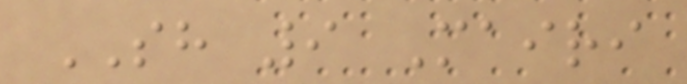SH 9 Mairi
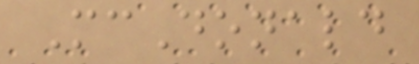McDonald
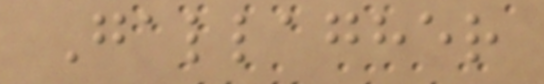Gallagher
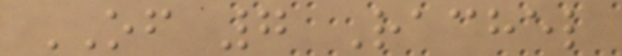OF 7 Rachel
